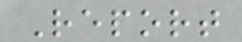Report
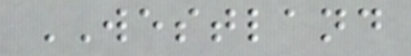WESTLAND
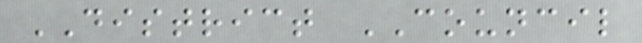DISTRICT COUNCIL
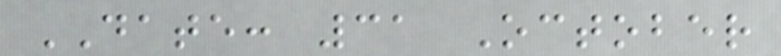DATE: 31 October
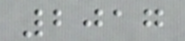2017
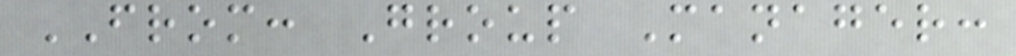FROM: Group Manager:
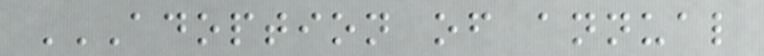ADOPTION OF ANNUAL
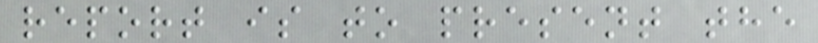report is to present the
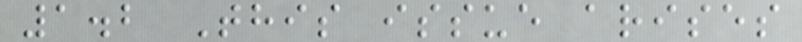1.2 This issue arises
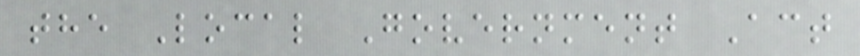the Local Government Act
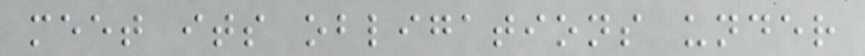meet its obligations under
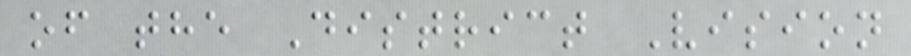of the District Vision
